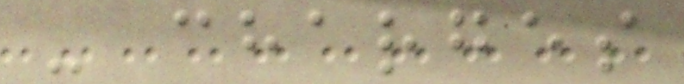- charges
